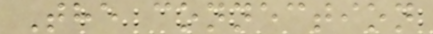The connection
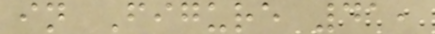in Figure 41,
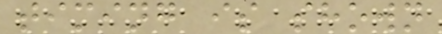timing is shown
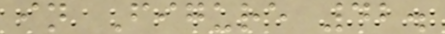in Figure 42.
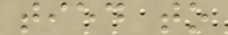tied to
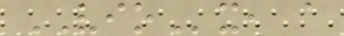VIOx, a
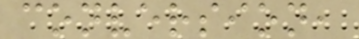conversion,
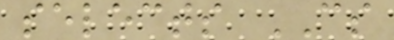selects CS
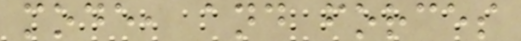mode, and forces
